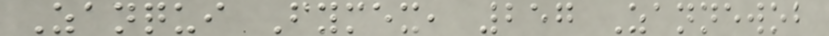Zanqui Fymex, 257 Zannewob
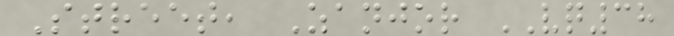Street, Zanjor VQ38
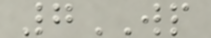7WP
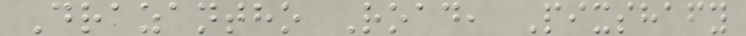Drazantho Road, Pixshafy
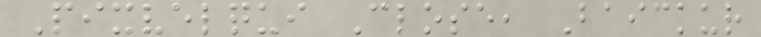Pixvelqui Close, Baickur
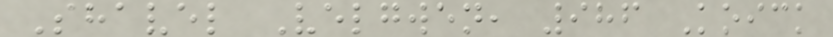Shavel Velgwen, 986 Koick
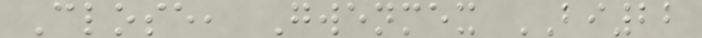Close, Gwenmex BI22
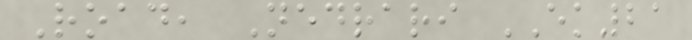Road, Nedrari EK21
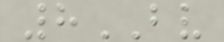8BV
